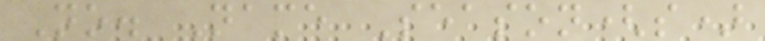No. Name Season(s)
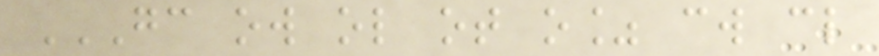GC OW OL OT O% CW CL
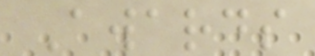Awards
